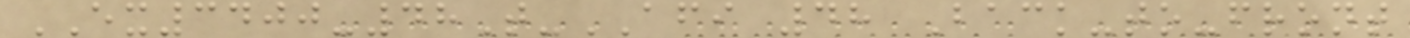EX3400-48T-AFI 48 Back-to-front
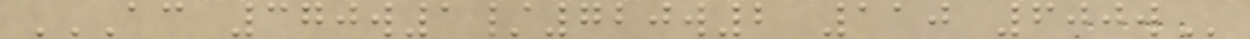AC 370W1/720W2 110 600W
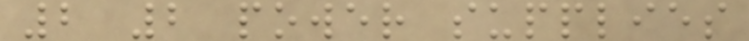2 2 power supplies
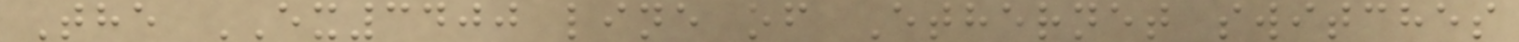The EX3400 line of Ethernet switches
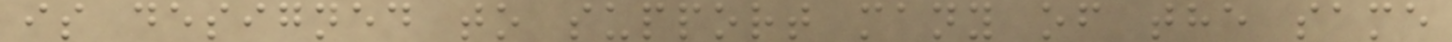is designed to support many of the same
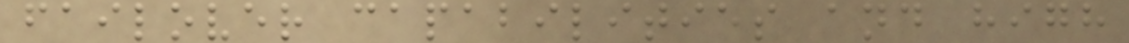failover capabilities and high
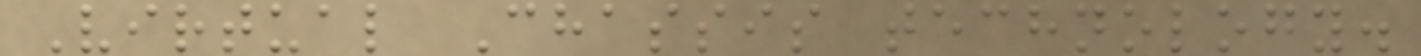Virtual Chassis technology.
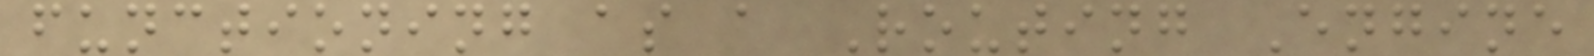functioning as a Routing Engine
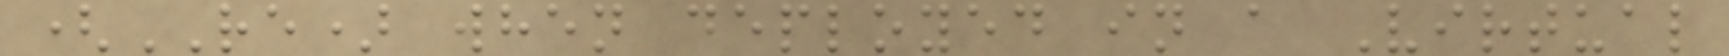(RE) when deployed in a Virtual
